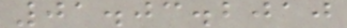01.03.2010
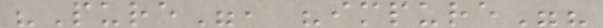"Pure", "impure"?
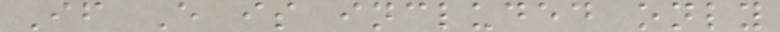If E is included only
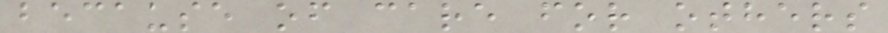because of care for others
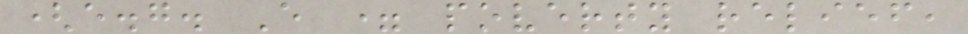(e.g. E = poverty relief,
